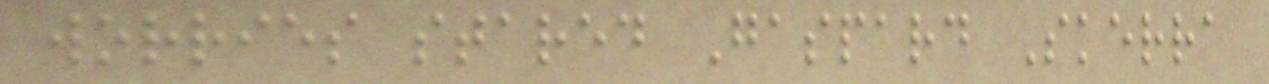worries stared Gaspard Skerra
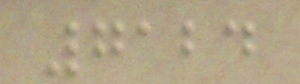7124
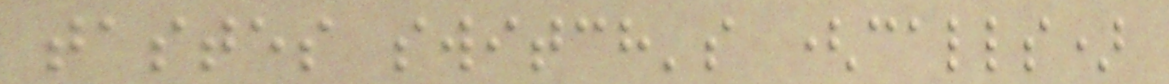tastes switch's (calls)
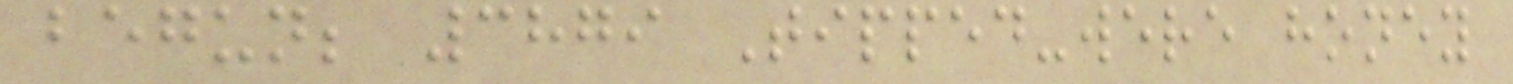begun; 3879 Tipped-were honey
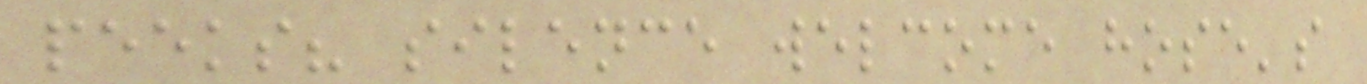peeks? silence welcome hose's
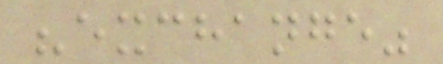"exchange"
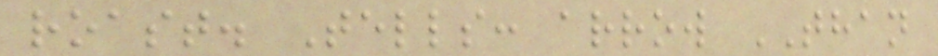roast. Tells: arrow THAN
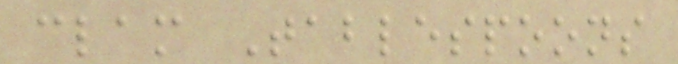clam Tablespoons
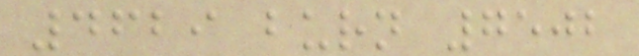4629 burn 7502
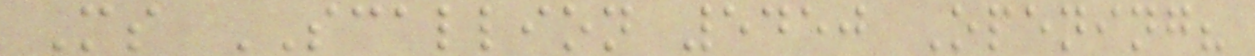Ms SCALLION 5450 Opening?
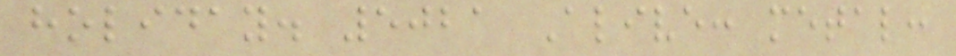holiday. 5021 Alive: metal:
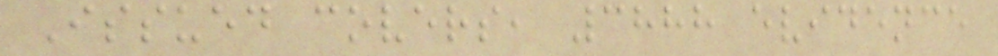Issued covers, 3888 evidence
